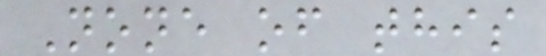None of this
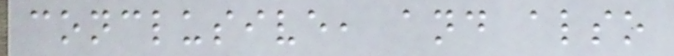conclusive, and also
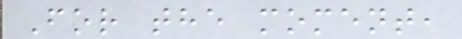For the moment,
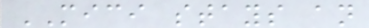MICI stays an
